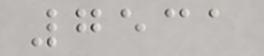7531
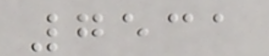7531
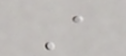A
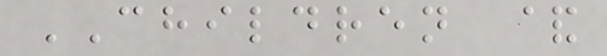CHILDREN &
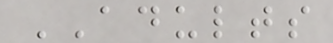ADULTS
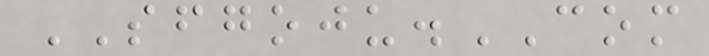SFGOJU.COM
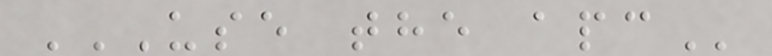USE THE APC
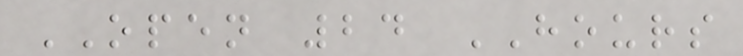OPEN 24 HOURS
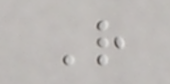R
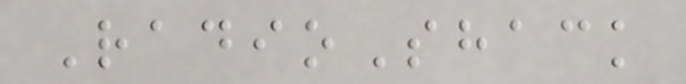RadioShack
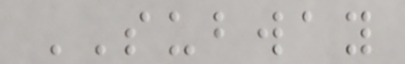SUBWAY
